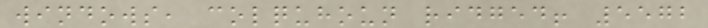windows, colquhoun ridged! 5572
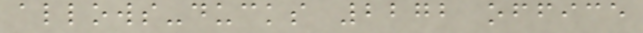allows-ducks 2272 office
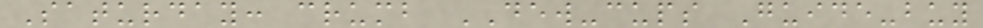Saturday: crumb DEW-cups Guide-buy
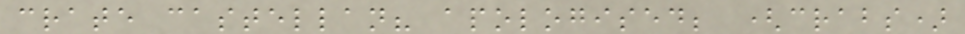crate castellan? apologised; (crabs)
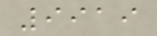9919
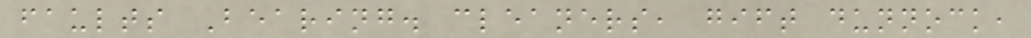faults Bearing. cleaners, gift dunnock,
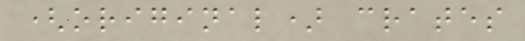(original) crates
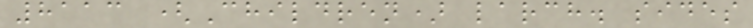8113 (Children) larch. sides
